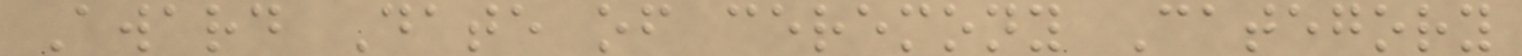Award Date of ceremony Category
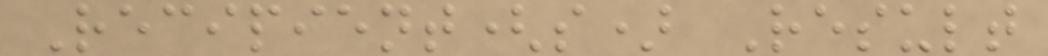Recipient(s) Result
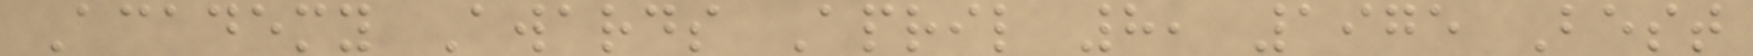Academy Awards April 8, 1975 Best
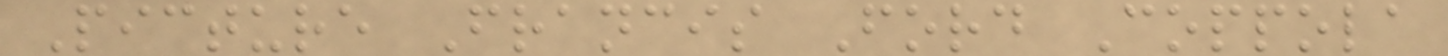Picture Francis Ford Coppola
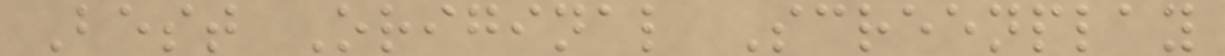Best Original Screenplay
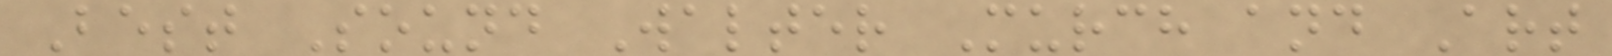Best Sound Walter Murch and Art
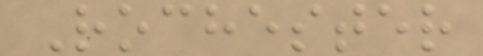Rochester
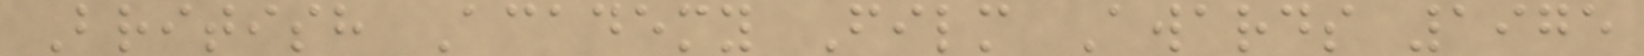British Academy Film Awards 1975
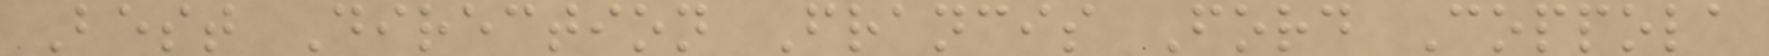Best Direction Francis Ford Coppola
